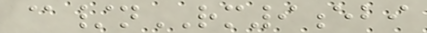@/nRM9ebi
